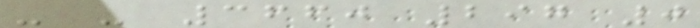- - 3660 297 0
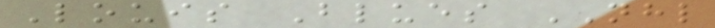Louis Blues NHL
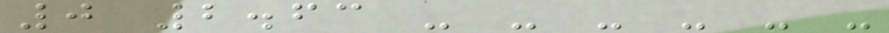0 2.63 - - - - - -
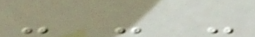- - -
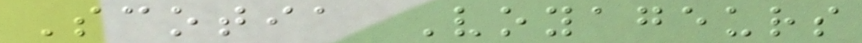Scotia Voyageurs
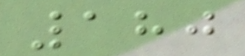180
